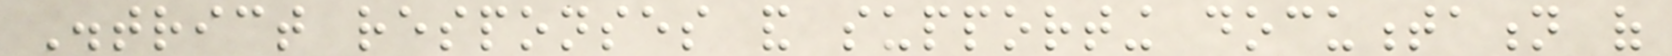District responses and supporting documentation of
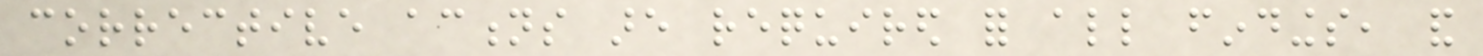corrective actions are required for all findings, and
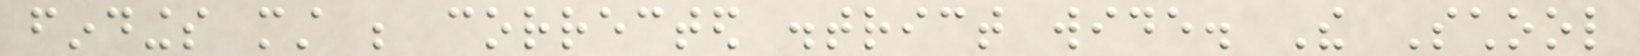findings must be corrected district wide. The School
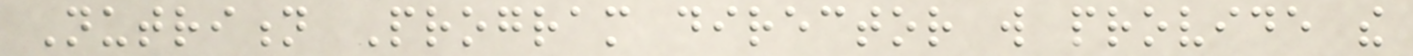Nutrition Program director will provide the
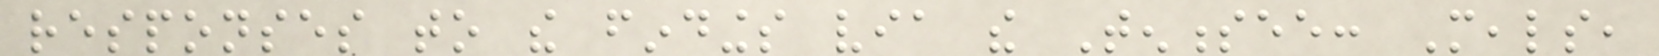responses to the findings via the Tennessee: Meals,
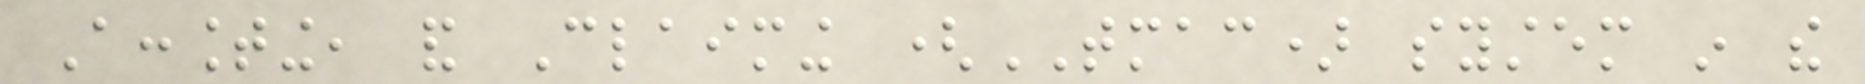Accounting, and Claiming (TMAC) system in the
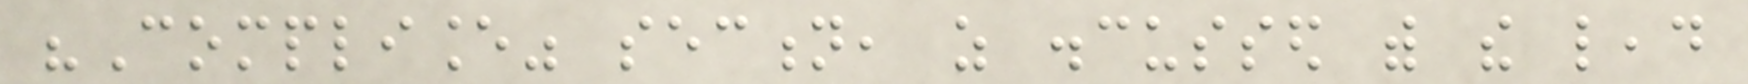"Compliance" section, as discussed with the lead
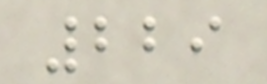229
